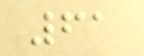61
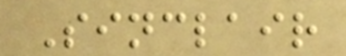Sinclair
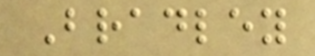Bradley
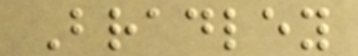Bradley
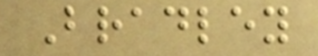Bradley
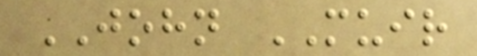JOHN MUIR
